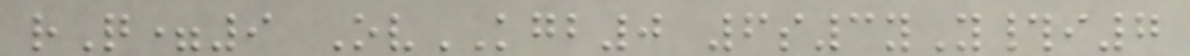rQ=9 OvKGB0 6s3yY#i7
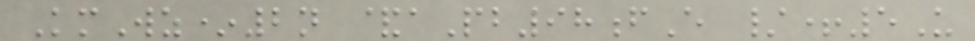KmWz*2n &aPb98fE /+5U
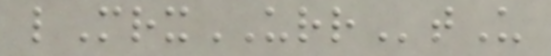lMrxURRtU
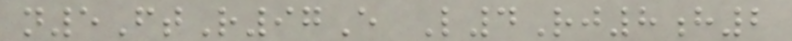n5FtR97E L4Rj8h2
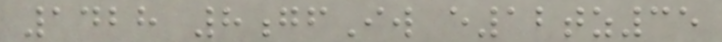1428 8gfIw e12tz35
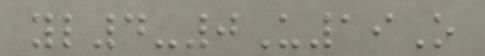yl4-0U19O
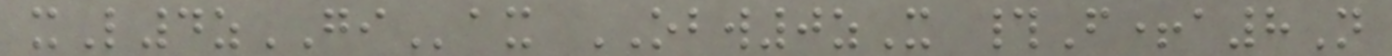xL4zGIax OBW0zX #F+a8N
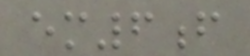em6f
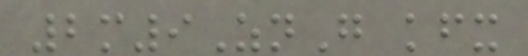2m9ZnG kfx
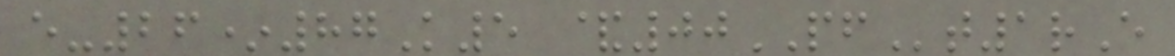e-26*87K5 &00PFt1rE
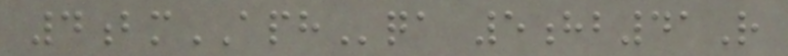4bmAPHqa 5hb41R
